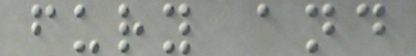fury and
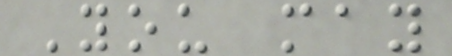You may
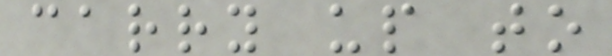carry up to
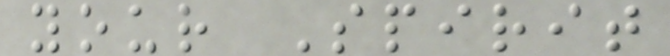your Spirit
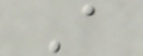A
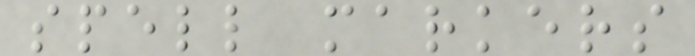spell markers
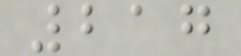217
